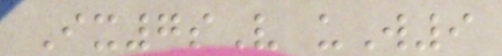Ix7sV uW9
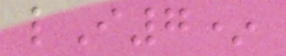lI7*
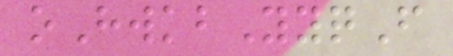oHwkbYyqF
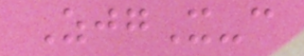ZjgX-c
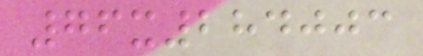76x284003
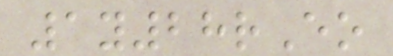1y28rEo
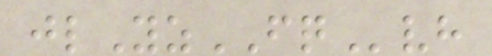jlYzFQvh
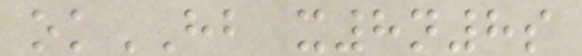okHB x8n8s
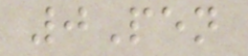0Pen
